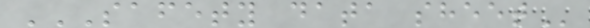SAFETY DATA SHEET
